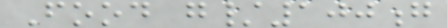Food g/100g
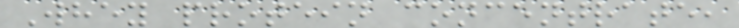Whey protein concentrate,
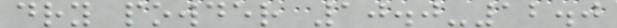dry powder 10.0-12.0
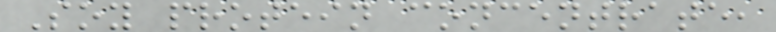Soy protein concentrate,
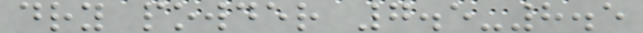dry powder 7.5-8.5
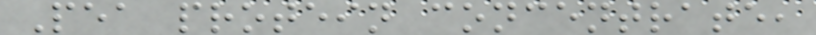Pea protein concentrate,
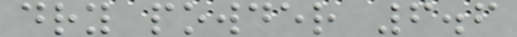dry powder 6.6
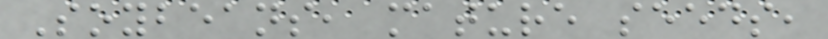Soybeans, mature seeds,
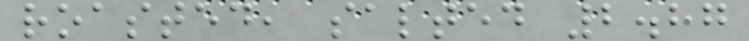roasted, salted 2.87
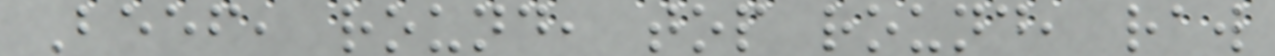Beef, round, top round, raw
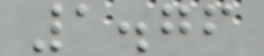1.76
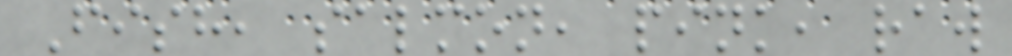Fish, salmon, pink, raw
